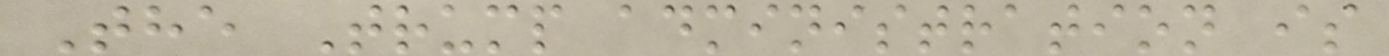The Trump administration is
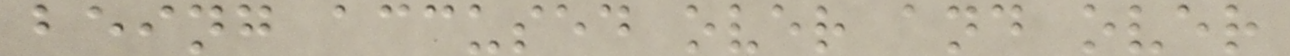being accused over and over
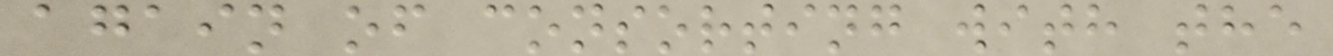again of consorting with the
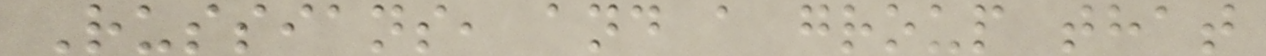Russians, and a group that
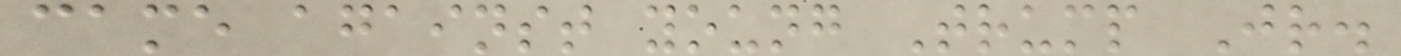came against young Trump Jr.
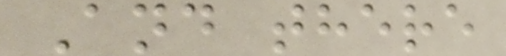And there
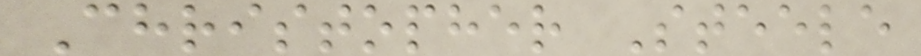Christopher Steele
